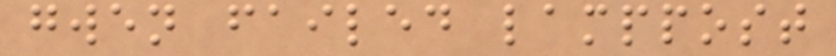gwen failed lamppost
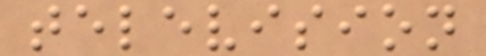television
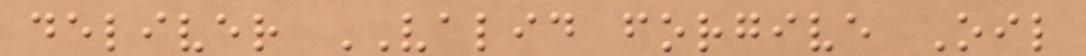deliver VALID forgive Oil
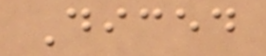Diced
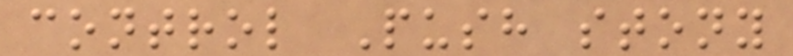control Push stony
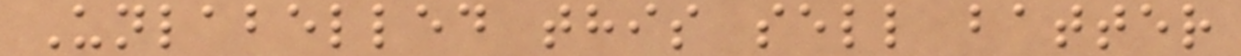Unlabelled this sell batter
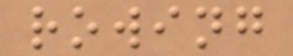rowing
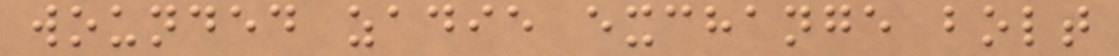wounded zadie exchange bolt
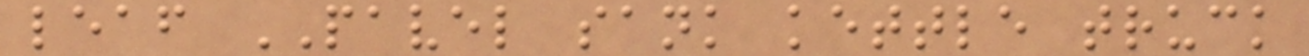leaf PAVEL sank kettle truck
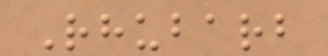Rhubarb
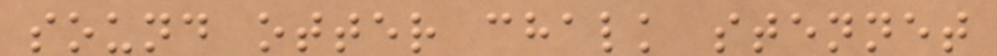sound otter chalk stennet
